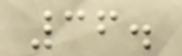36.
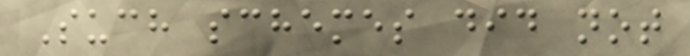Such schemes did not
